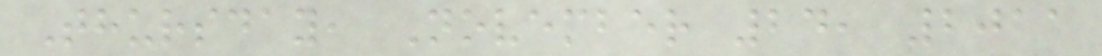Thursday, November 24, 2011
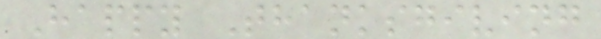Happy Thanksgiving
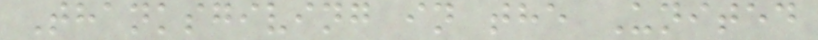Thanksgiving in the United
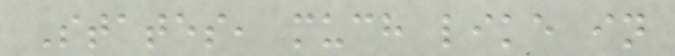States, much like in
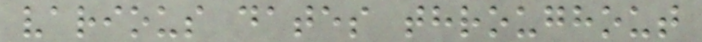various dates throughout
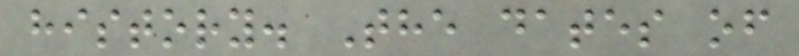history. The dates of
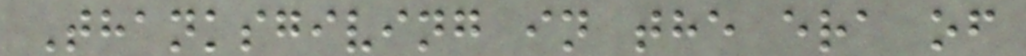Thanksgiving in the era of
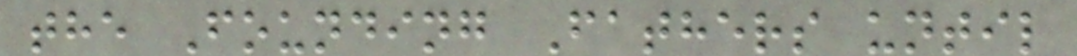the Founding Fathers until
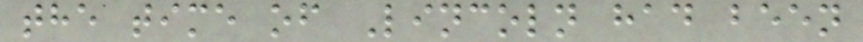the time of Lincoln had been
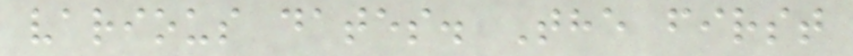various dates. The first
